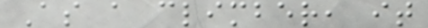As a climber, it
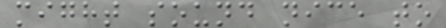might sound nice to
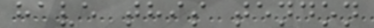have this tendon
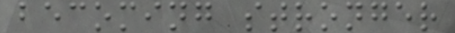becoming stronger
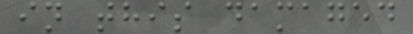in this damaged
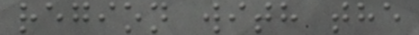region with the
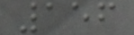156
